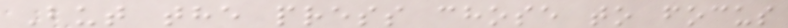But the press chose to focus
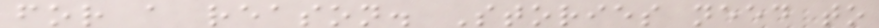for a reason. Stories need to
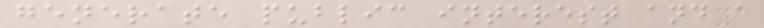generate public interest and a
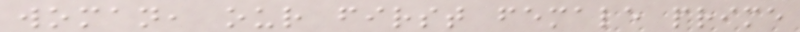woman, our first female prime
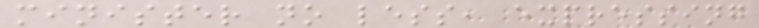minister no less, expressing
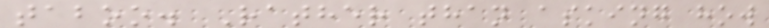taboo. Rather than asking how
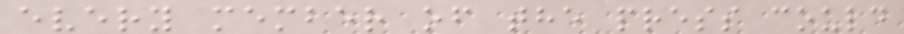every member of the press could
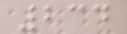234
